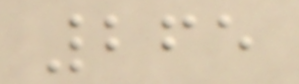265
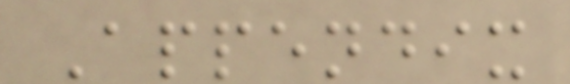Appendix
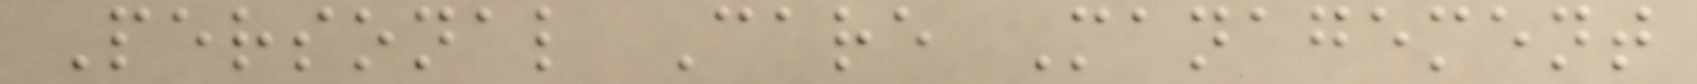Personal Care Management
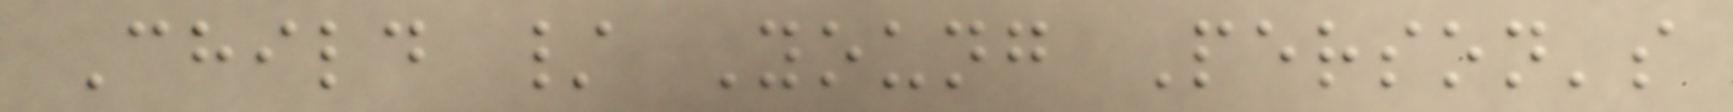Child / Young Person's
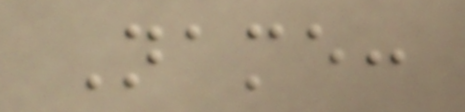Name:
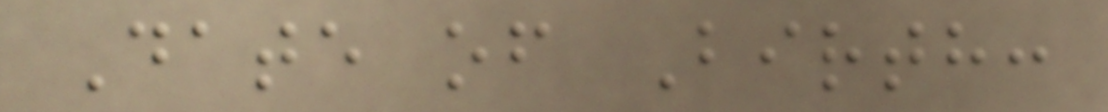Date of Birth:
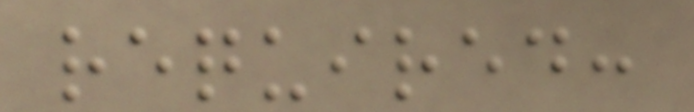required:
